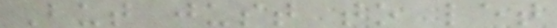But just to let
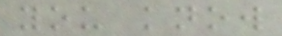you know
